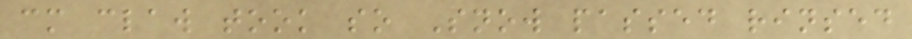cm claw took so Snow passed rinsed
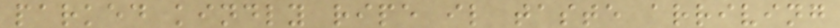parked kindly ripe il taste arriving
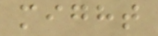might
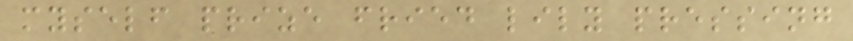myself prize fried lily pressing
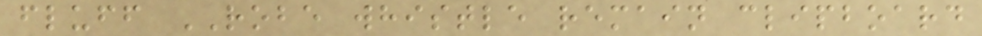fluff ROBE whistle remain clipboard
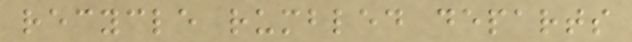recycle rumbled departs
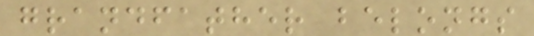grandfather belongs
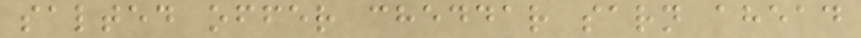salted offer cheddar sarn ahead
